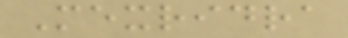Mexridra
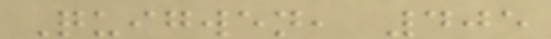Quigwen, 405
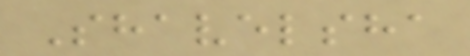Shavelsha
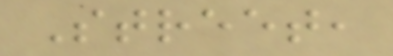Street,
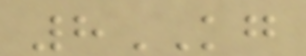8KG
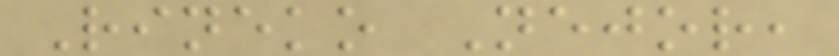Rineko Nejor,
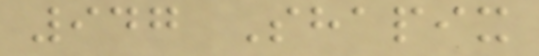947 Shapix
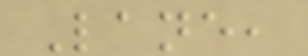Lane,
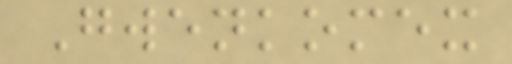Gwenkomex
